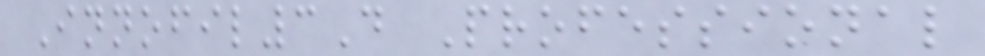Innofil3D Professional
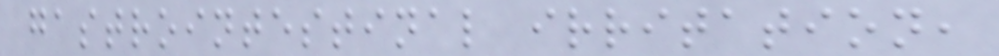gastrointestinal irritation,
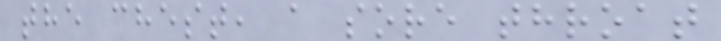the chest, a sore throat
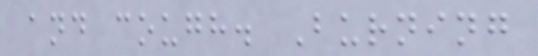and cough. Burning
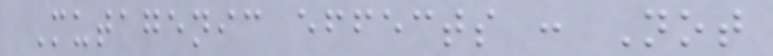Mutagenic effects : Not
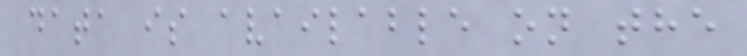data is available on the
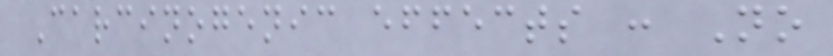Carcinogenic effects : No
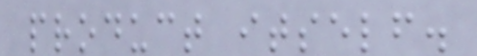product itself.
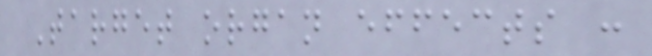Target organ effects :
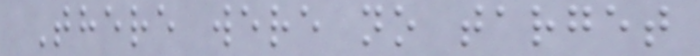There were no target
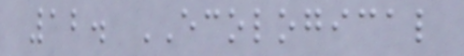12. ECOLOGICAL
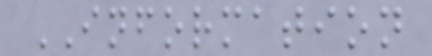INFORMATION
